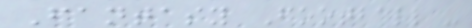Fantasy Football -
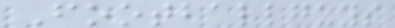Footballguys
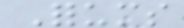Forums
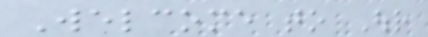Welcome to Our
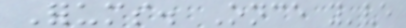Forums. Once you've
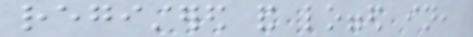registered and logged in,
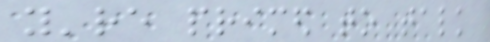you're primed to talk
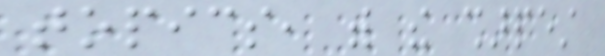topics, with the sharpest
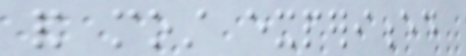and most experienced
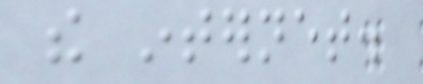the internet.
